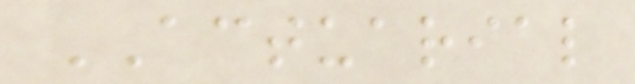ACTUARIAL
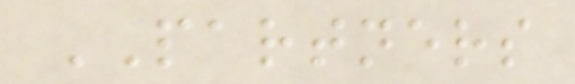PARTNERS
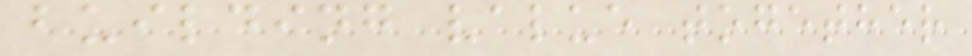building value together
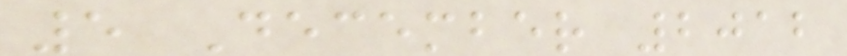5 December 2012
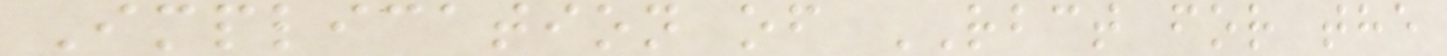Implication of RBCT for the
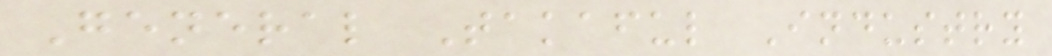General Takaful Industry
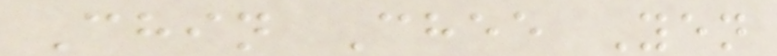Chin Chee Yen
